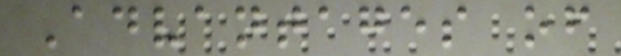Advantages of
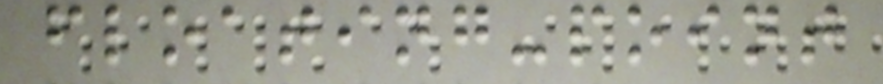floating-point
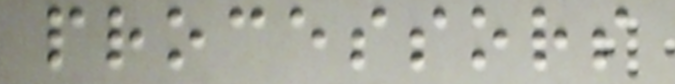processors
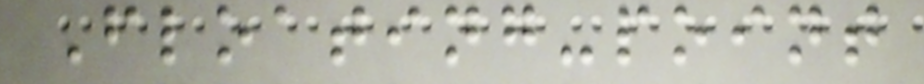Floating-point
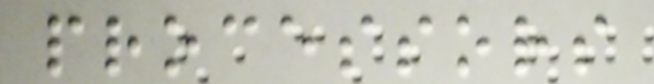processors
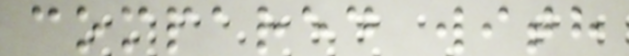compared with
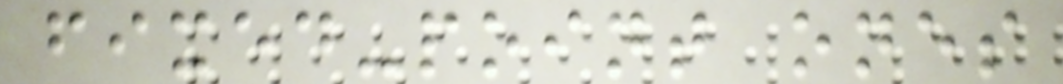fixed-point ones
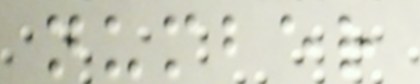number
